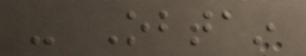- Obtain
